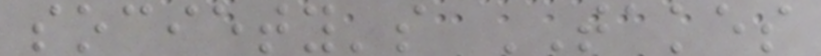society's TAKES
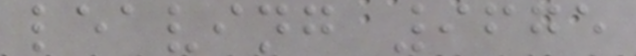leaving 9675
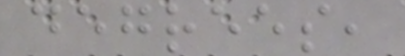degrees,
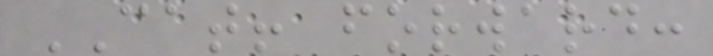CAT! forward:
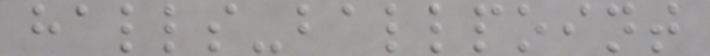halls-ballpoint
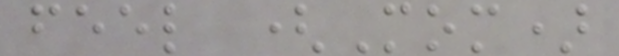feel (Mom)
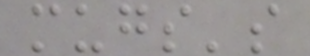mugs's
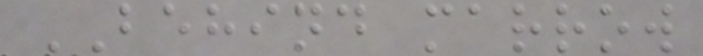BEHIND marrow
